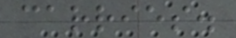carries.
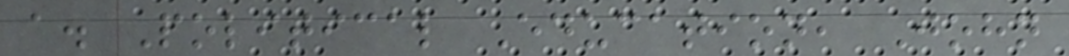a. Political Education, John
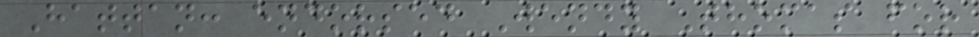Hattan: endorsed Wendy Thomas for
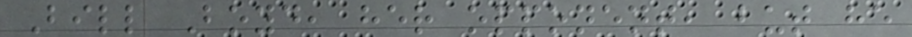Bill Boyd, her opponent, but he
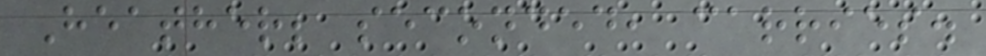Heather; seconded, carries.
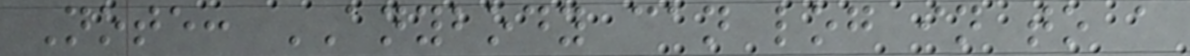Note: ANYBODY can log in to a
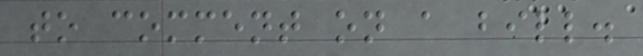to comment on a bill.
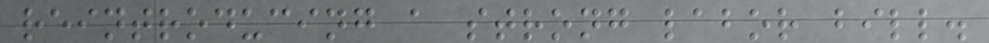reintroducing a strong labor bill.
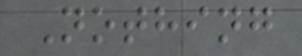Nothing
